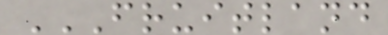FRUITLAND
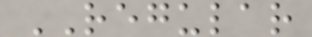REGULAR
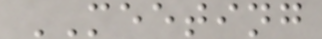MEETING
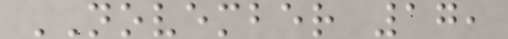NOVEMBER 17,
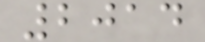2014
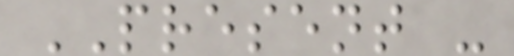PRESENT -
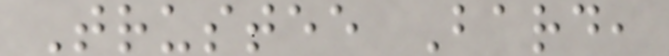Trustee Bard,
